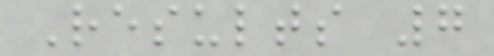Results 7
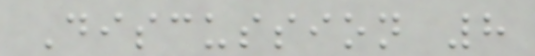Discussion 8
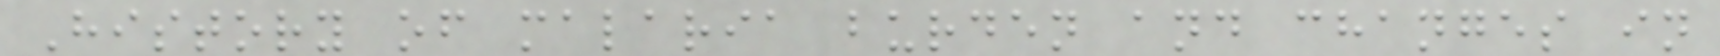History of malaria burden and changes in
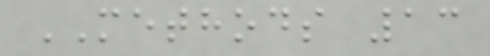METHODS 13
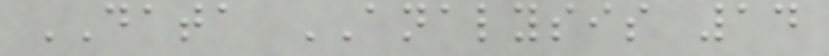DATA ANALYSIS 14
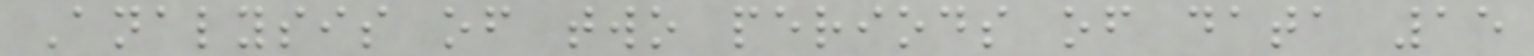Analysis of two periods of data 15
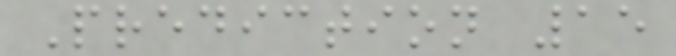Prediction 15
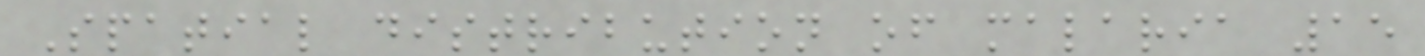Spatial distribution of malaria 15
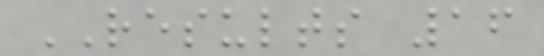RESULTS 16
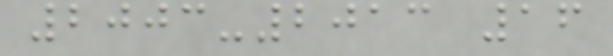2003-2013 16
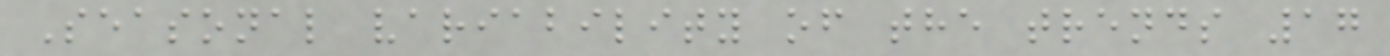Seasonal variability of the trends 17
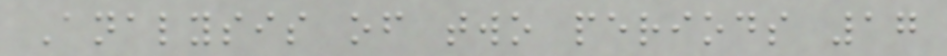Analysis of two periods 17
